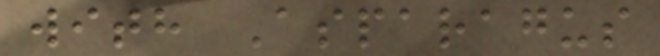with Asparagus
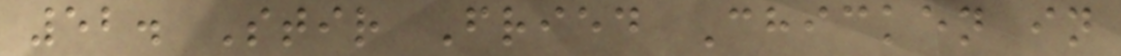52. Stir Fried Chicken in
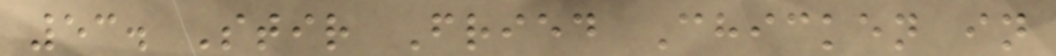53. Stir Fried Chicken in
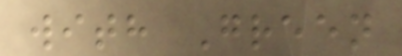with Green
